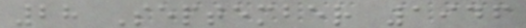28 September 1946
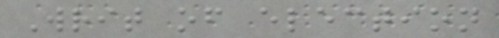Writ of election
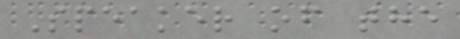Speaker of the
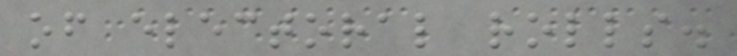of electoral rolls.
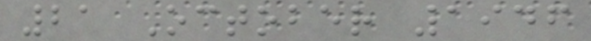21 October 1946
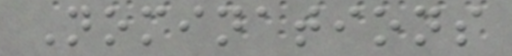Nominations
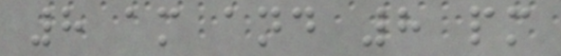8 am and 8 pm
